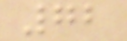72
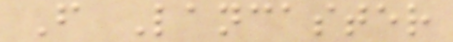F Lancaster
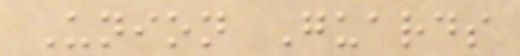Union Guards
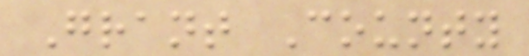Grant County
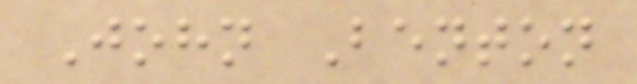John Benton
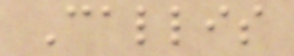Callis
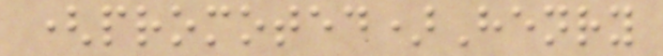(promoted)Henry
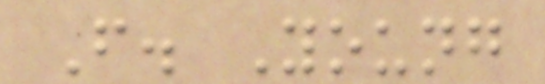F. Young
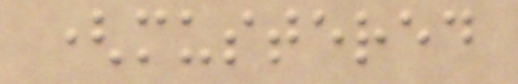(mustered
